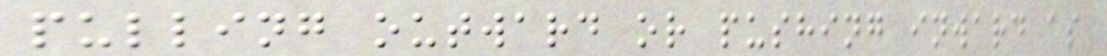pulling outward or pushing inward as
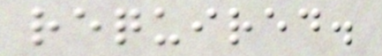required.
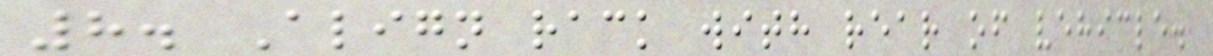8. Align rack with rear of vehicle.
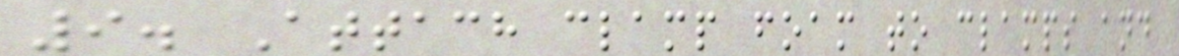9. Attach clamp foam to clamps and
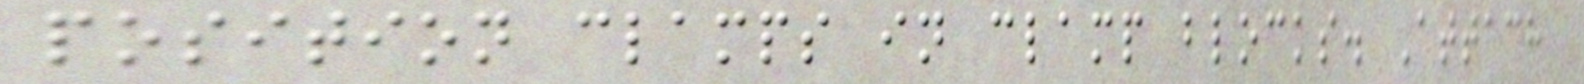position clamps in clamp blocks. Attach
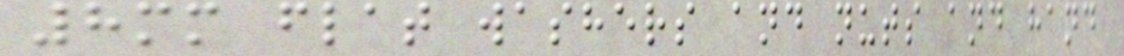8mm flat washers and nuts and hand
